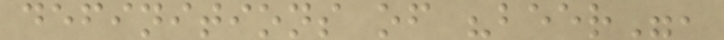definitions of "beer",
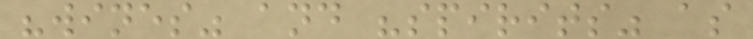"wines" and "spirits" as
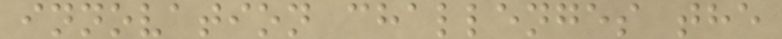innovation challenges the
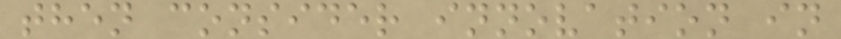then consider innovation in
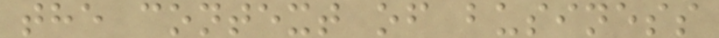the context of business
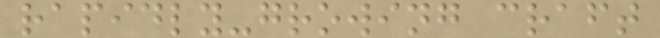rapidly-growing craft
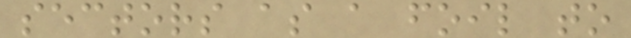sectors as a foil to
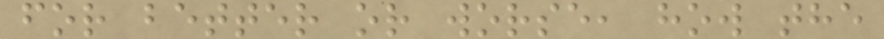for better or worse, how the
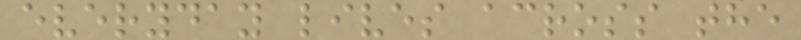everyday lives across the
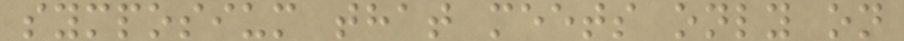symposium that meets only on
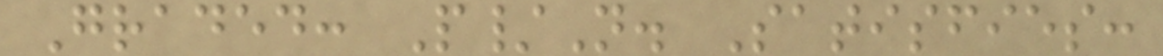Graded: P/N. Satisfies:
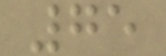75
